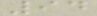94
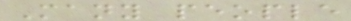Many people
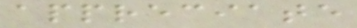appreciate
